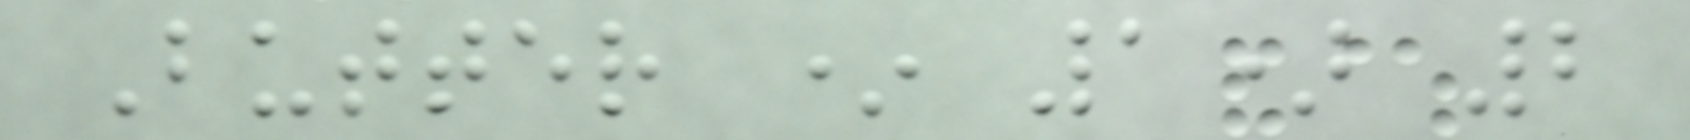Butter * 1) 2
